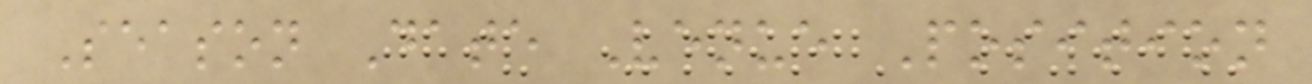Season Date Venue Position
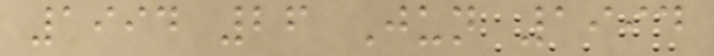1994 26 Jun 1994
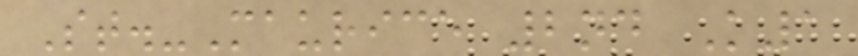St.-Maurice 2nd K1
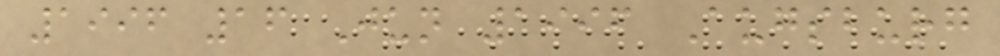1996 16 Jun 1996 Augsburg
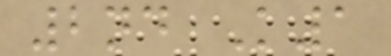2nd K1
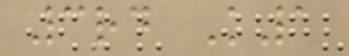3rd K1
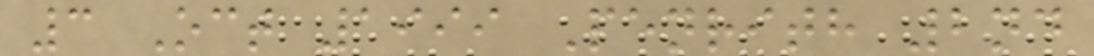3 Oct 1999 Penrith 2nd
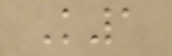K1
